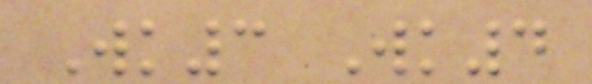Wk3 Wk4
